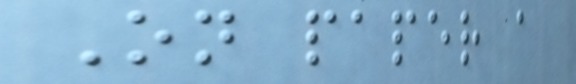On paper a
